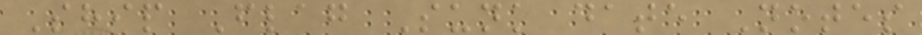Ship Flag Sunk date Notes
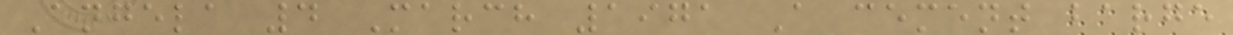Angela 4 March 1971 A cement barge
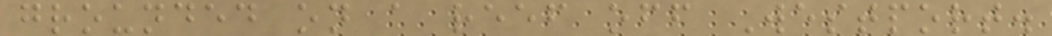grounded on a reef off Westport.
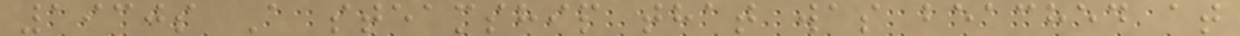1930s A steamship that was beached at
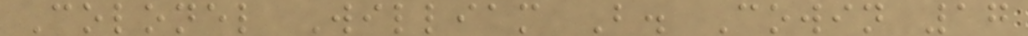Colonel William B. Cowin 17
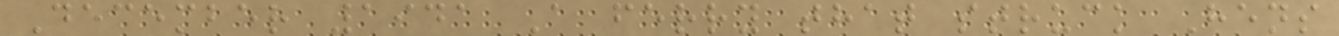December 1941 A ferry that struck Hens
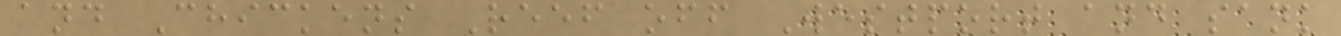and Chickens Reef off Westport and sank
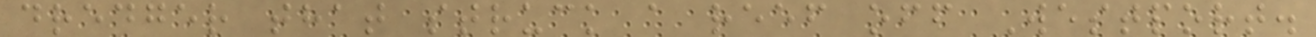dredger that struck a reef off Westport.
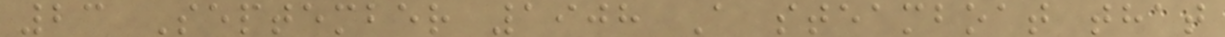23 September 1908 A steamboat that
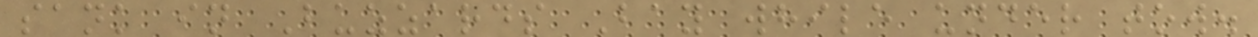sank in Buzzards Bay while under tow.
